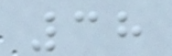38
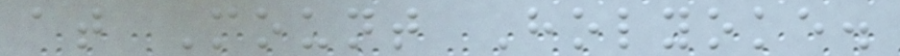at Mount Holyoke.
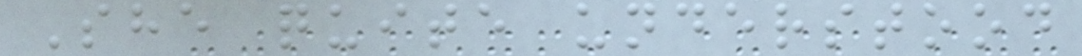She quite understood
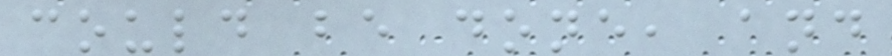could be done, and
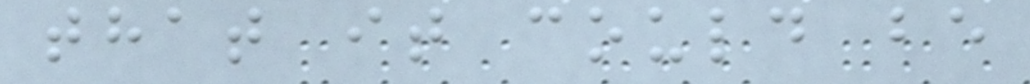that it could be
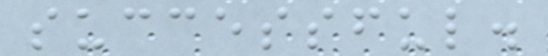successful.
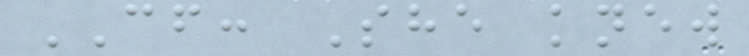CF: She knew
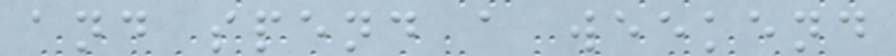and spend a weekend
